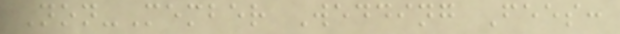Non-Member Wedding Fees:
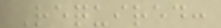Required:
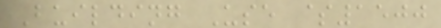Building Use $1500
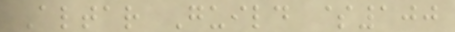Altar Guild $100
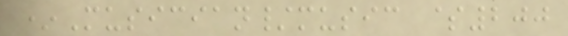*Musician/music $200
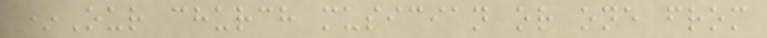*Our church musician or one from
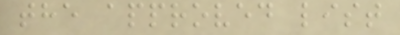the approved list
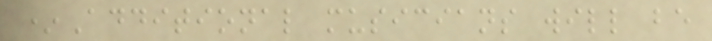*Additional musicians will be
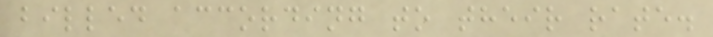billed according to their rate.
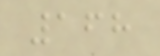168
